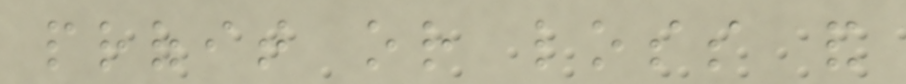profit or loss and
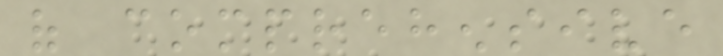of comprehensive
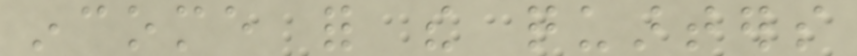income for the quarters
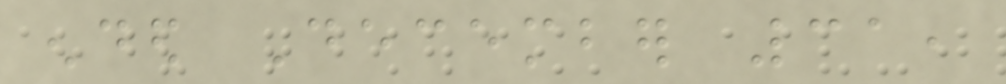ended December 31,
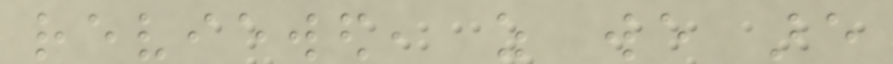reviewed, as we are
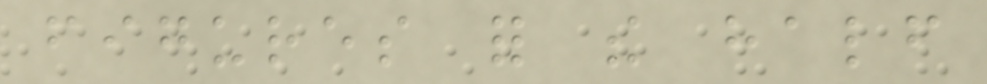figures for the half
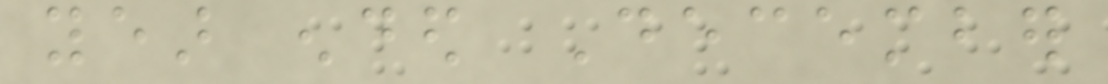year ended December
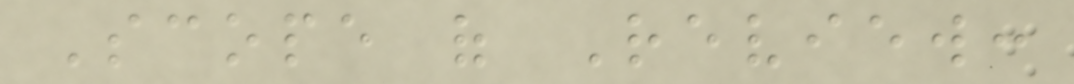Scope of Review:
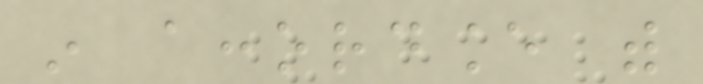in accordance with
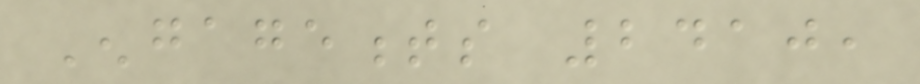Engagements 2410,
